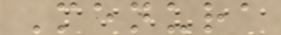Menura
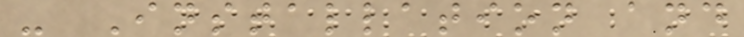- Installation and
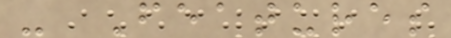- Features
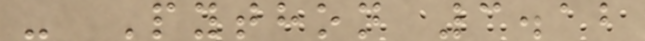- Python 3.12
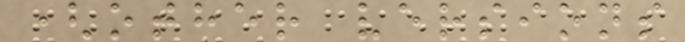(other versions
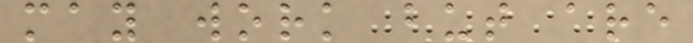may work but are
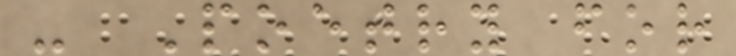- Poetry for
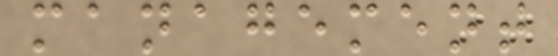management
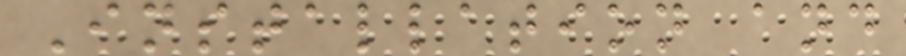Installation and
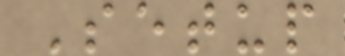Setup
